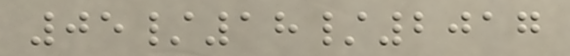05/18/2017
